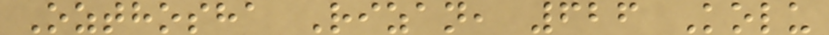Ozthosha Rizan, 626 Kolu
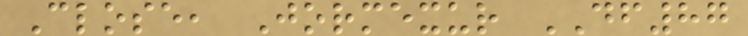Close, Jormexur DF87
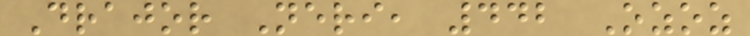Drajor Neri, 442 Ozoz
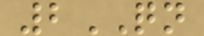2QN
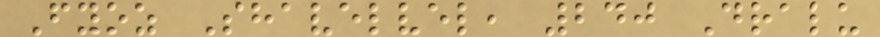Fyoz Shavelvel, 240 Dralu
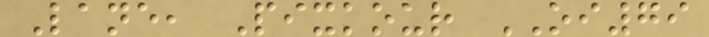Lane, Pixkour OI79
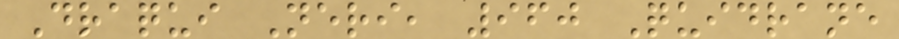Draqui Neri, 960 Quidrane
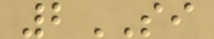2SI
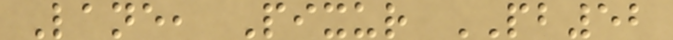Lane, Pixur PB52
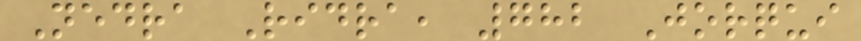Nedra Ridra, 782 Jorqui
